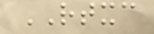RTXC
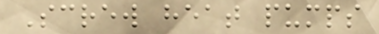Screw heat pumps
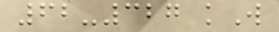62-327 kW
